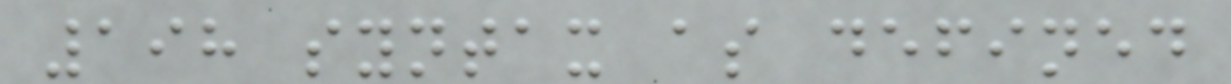198 syntax as defined
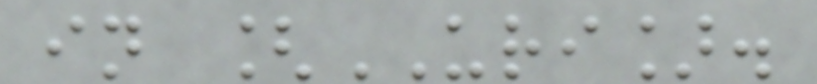in [URI].
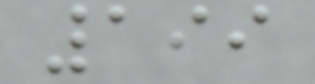199
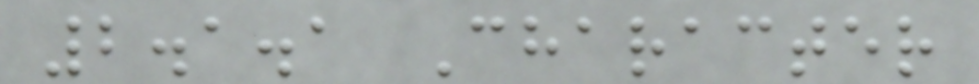2.1.1 Character
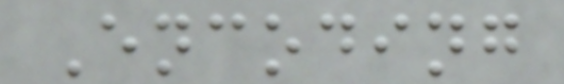Encoding
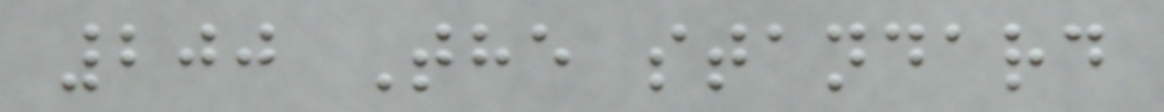200 The standard
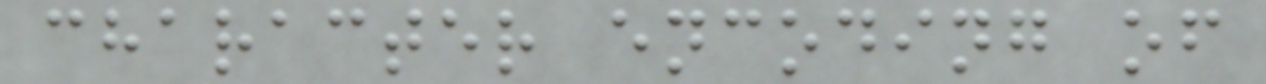character encoding of
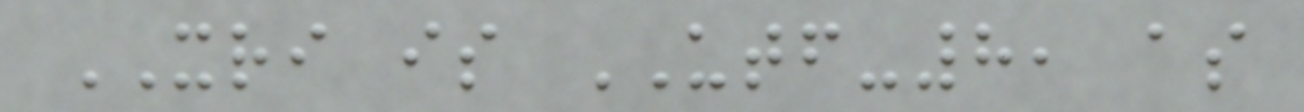XRI is UTF-8, as
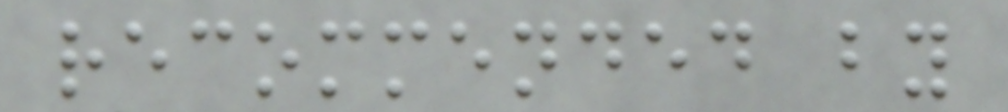recommended by
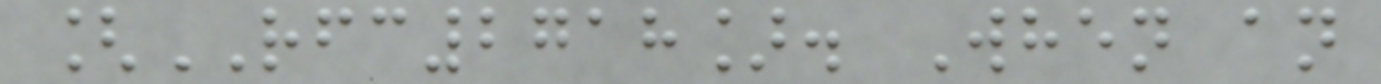[RFC2718]. When an
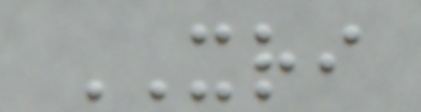XRI
